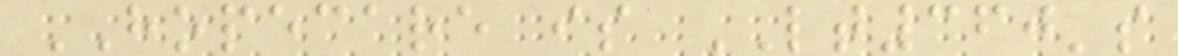HOPECARE is LT360's
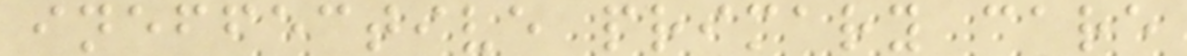ineffective primary care
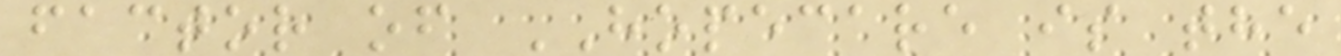factor of HOPECARE is the
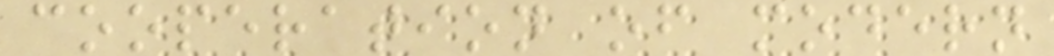cooperation of modern
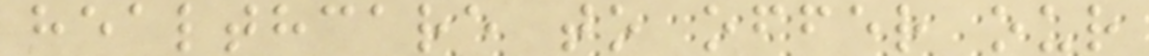healthcare to offer our
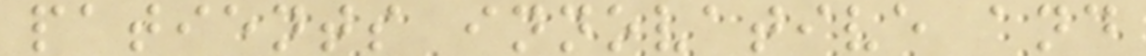patients innovative and
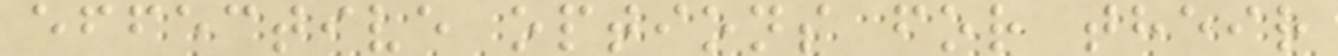effective options for their
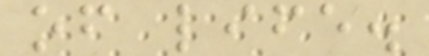of life.
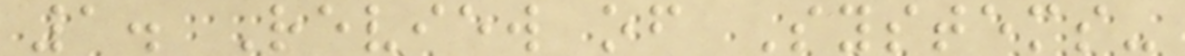1. Review of Systems-
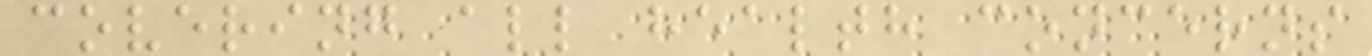covering all health concerns
